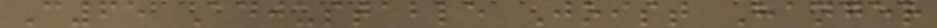C65 Adjustable Joist Hanger
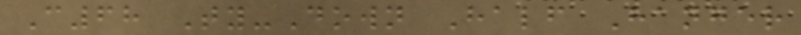C68 Ty-Down Half Hanger
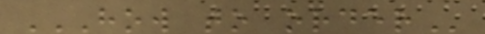HOW TO ORDER
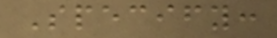Specify:
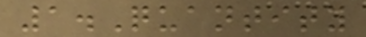1.Quantity
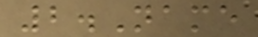2.Name
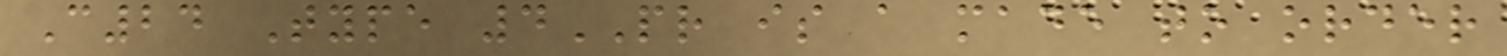C24 Type 4PR is a made to order
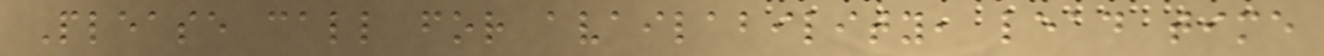Please call for availability, lead time
